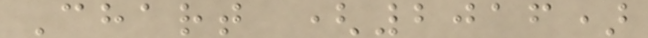Chart (2016)
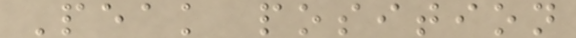Peak position
